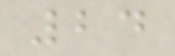24
